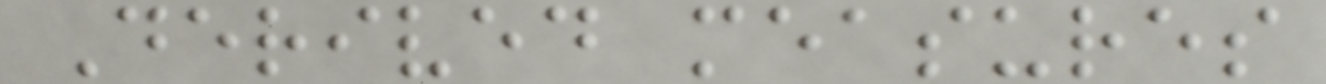Derived measures
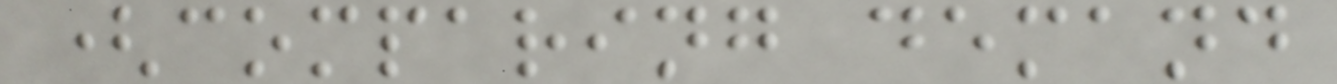(comparing demand
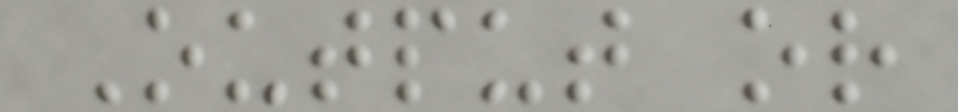Output or
